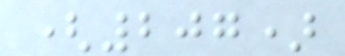(207)
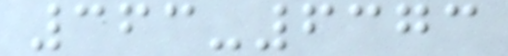363-6373
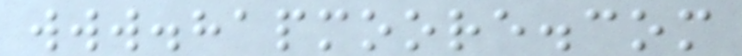www.hapmoore.com
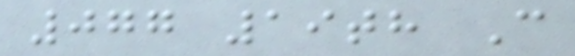077 19th C
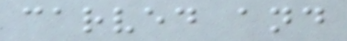carved and
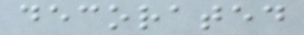decorated
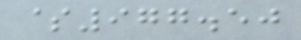$977.50
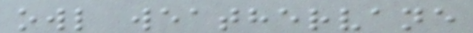owl weathervane
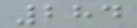284
